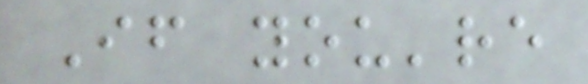If you're
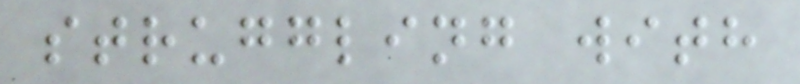struggling with
